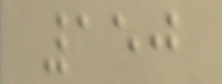150
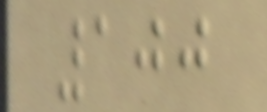100
